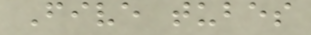Five tubes
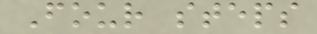Four steps
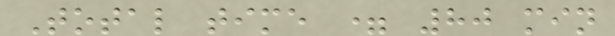Total time = 80 min
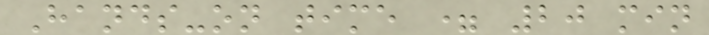Hands-on time = 20 min
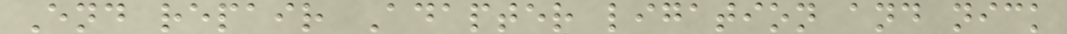End repair Adapter ligation and nick
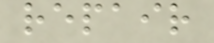repair
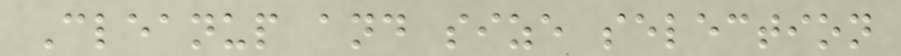Cleanup and size selection
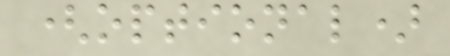(optional)
